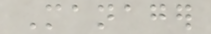Manager
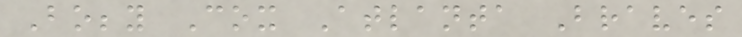Bobby Cox Atlanta Braves
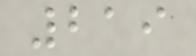219
